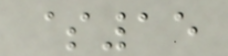$15
